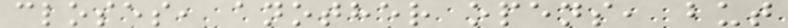closes, another opens, but
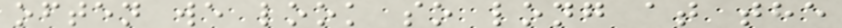often we look so long at the
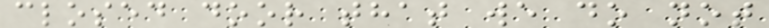closed door that we do not
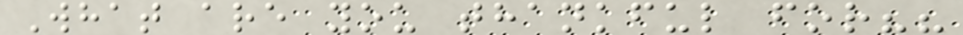What are you thankful for??
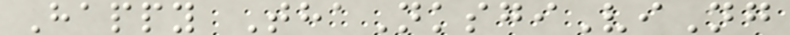Happy ThaNksgiViNg
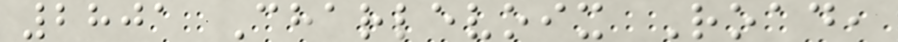2801 Charlevoix Road,
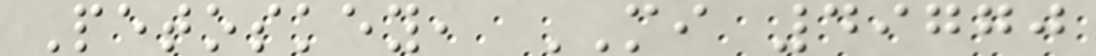Petoskey, MI 49770
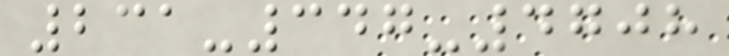231-347-4708
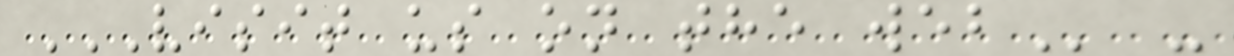VISIT US ON THE WEB -
